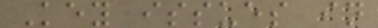Key issues in
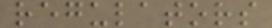regulators
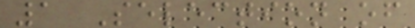1 Selection of
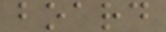board
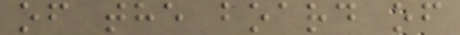of the board of
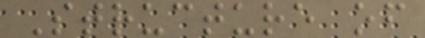Structure of
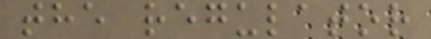the regulator
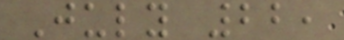July 22,
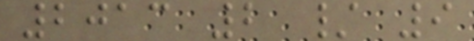2013 2 / 9
